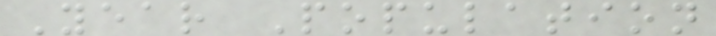Year Population
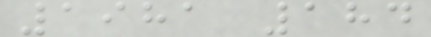1981 184
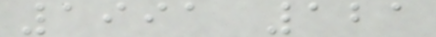1991 121
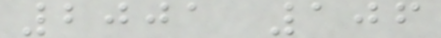2001 106
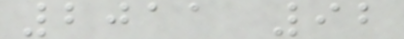2011 92
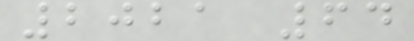2021 64
